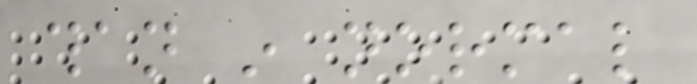than in normal
